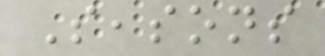Seasons
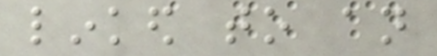linked to an
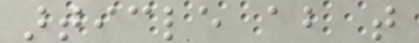article about that
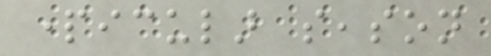particular season
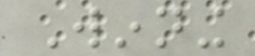Winning
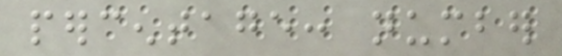percentage: number
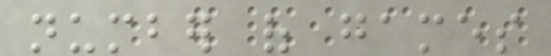number of games
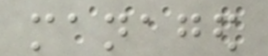managed
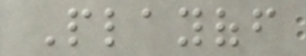Playoff
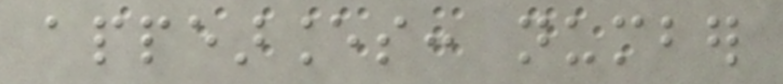appearances: number
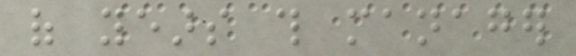of years this manager
